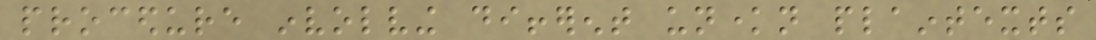procedure involving different unknown plaintexts
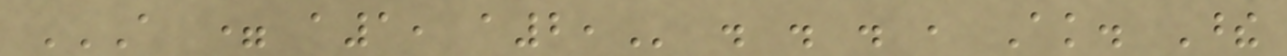A = A1, A2, . . . , Ak. These
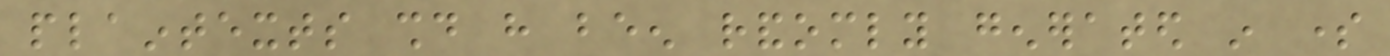plaintexts should have been randomly generated in some
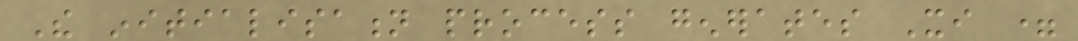The initialisation process generates Xi =
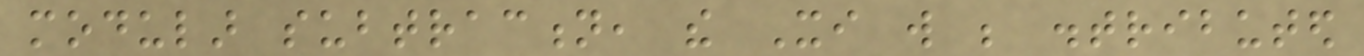modular subtraction, the Xi will be distributed
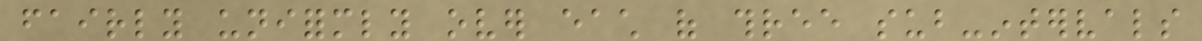fairly uniformly over each of three sub-intervals
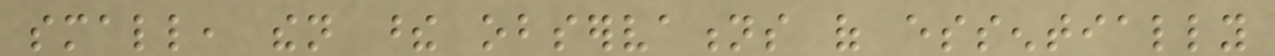small, then these observations of essentially
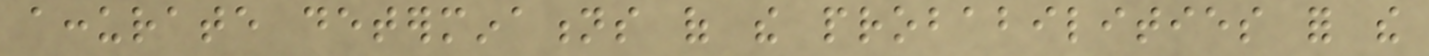accurate determinations of the probabilities for the
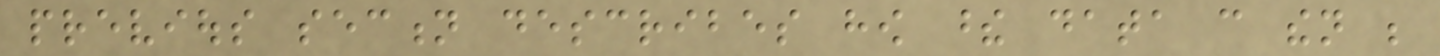previous section describes how these data can then be
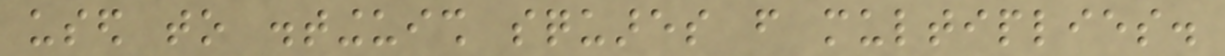used to distinguish squares from multiplies.
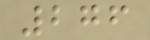276
